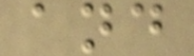and
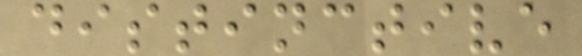distinctive
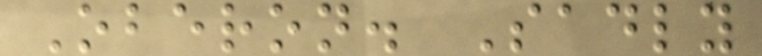Oberon. Sadly
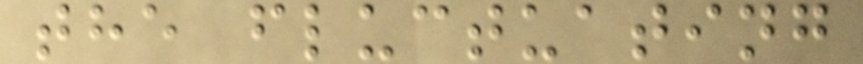the fluctuating
